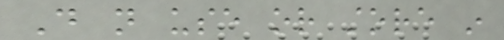Do not use or store in
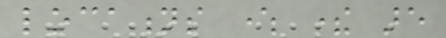locations where there are
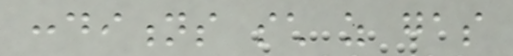conditions such as gas
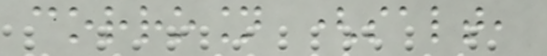corrosion (salt,
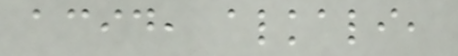acid, alkali,
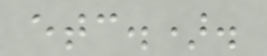etc.).
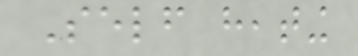Self heating
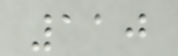110
